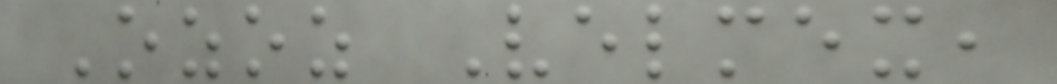Ozoz Velmex,
